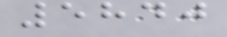5840
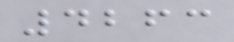4263
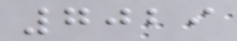7029
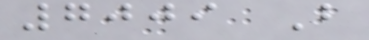7009 B
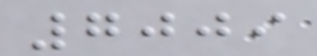7009
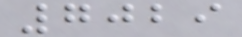7029
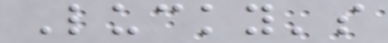Lucky's
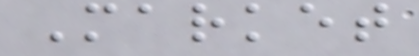Market
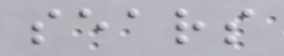sears
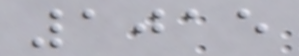1015
